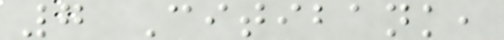7 Citibank,
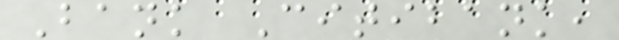Bank Citibank,
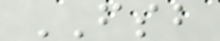FSB
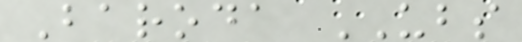Baroda UBS
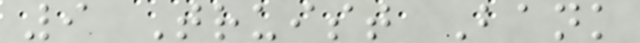9 Truist Bank
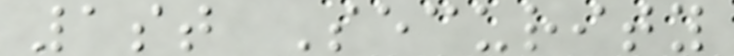1st Security
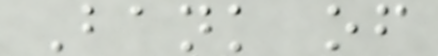Bank of
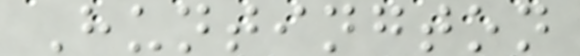Huntington
